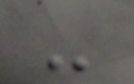-
